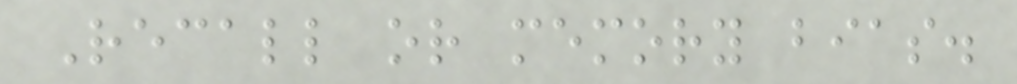Recall or memory bias.
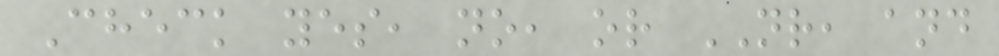Check yes, no, or NR, and
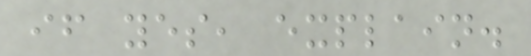if yes, explain.
